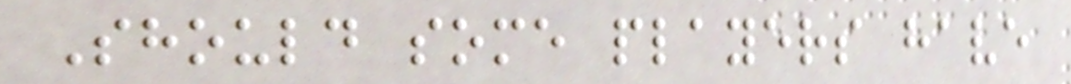Should some players have
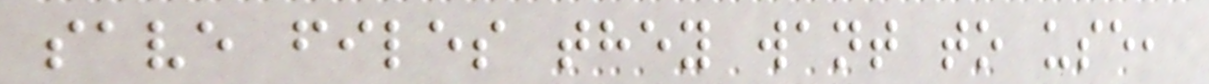save files they want to use,
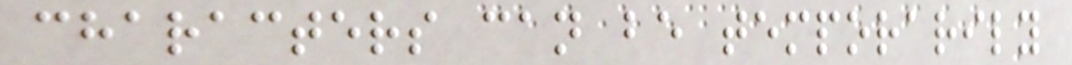characters can be temporarily
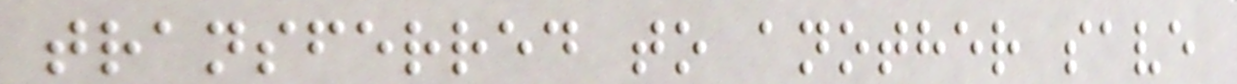transferred to another save
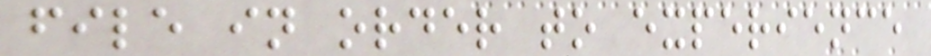file in order to experience
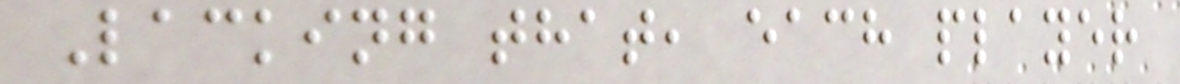Lacking that, each player
